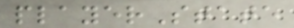playerState
